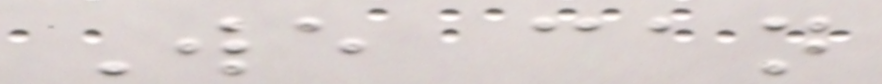We can
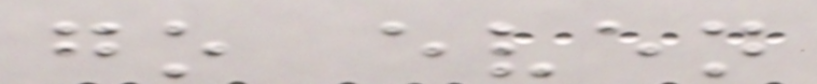go even
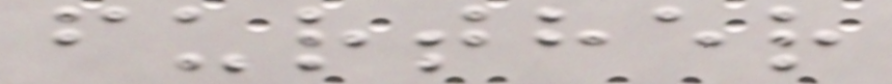further
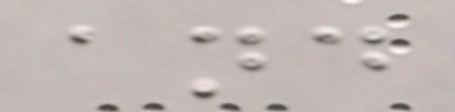and
